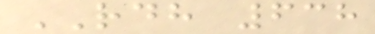RDH 638
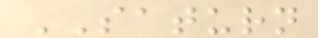SATURN
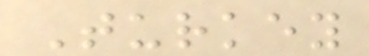Turkey
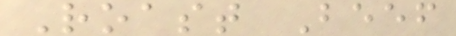Roast Beef
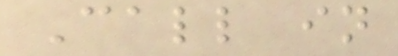Call in
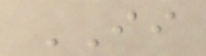II
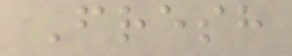Fresh
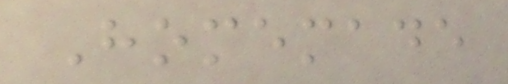Homemade
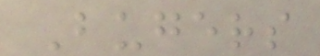Bugers
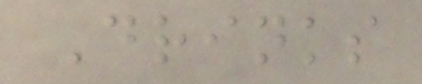Drinks
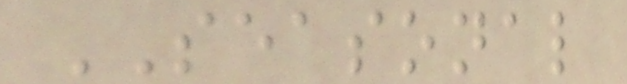SEASONAL
